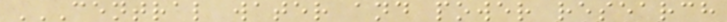CENTRAL WATER AND POWER RESEARCH
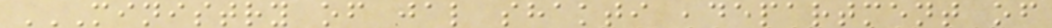MINISTRY OF JAL SHAKTI ,DEPARTMENT OF
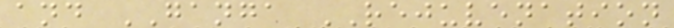and GANGA REJUVENATION
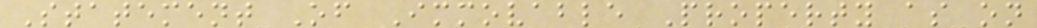Statement Of Immovable Property as on
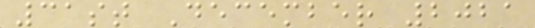31st December 2021
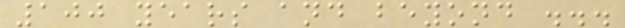100 years and beyond ...
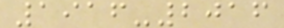1916-2016
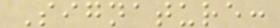Signature:
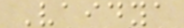Vaidya
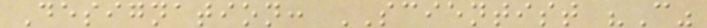Designation: SCIENTIST "C"
